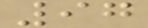97
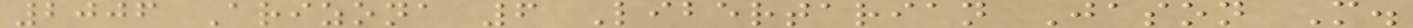2006 Arizona 6 Libertarian Jason M.
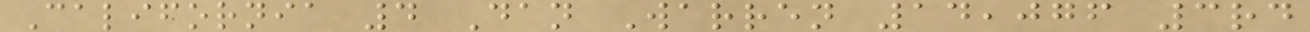California 4 Dan Warren 14,076 3rd
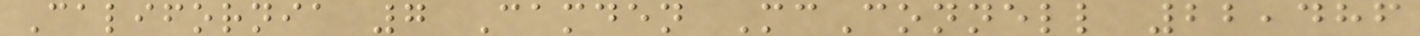California 7 Camden McConnell 22,486
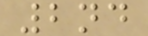2nd
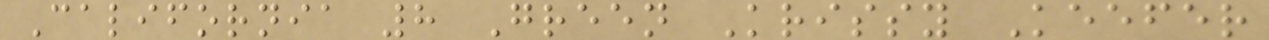California 8 Green Krissy Keefer
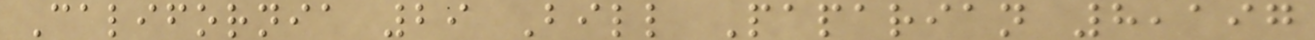California 29 Bill Paparian 8,197
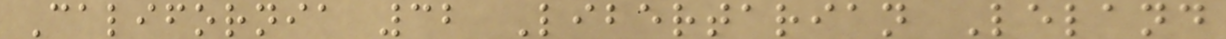California 32 Libertarian Leland
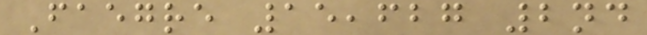Faegre 15,627 2nd
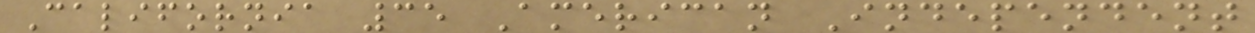California 35 American Independent
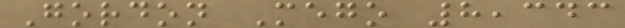Gordon Mego 8,343
